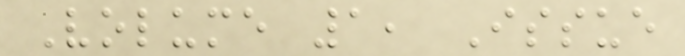Volume 1, Issue
